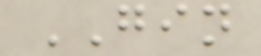GIN
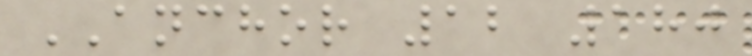ANCHOR 12 180
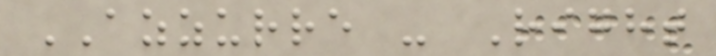AZZURRE - Right
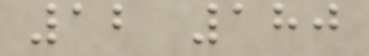12 180
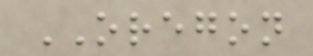OREGON
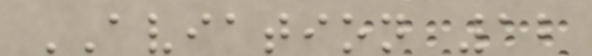AVIATION 12
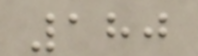180
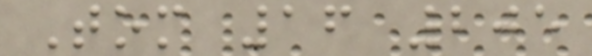Tom 16 205
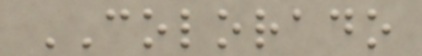COLORADO
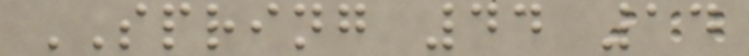SPRING 44 14
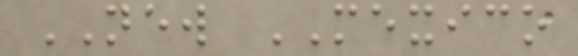NEW MEXICO
